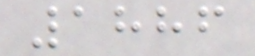1886
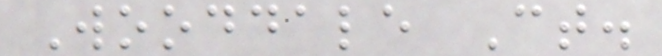Wooddale Ct.
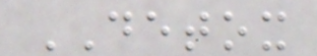DETOX
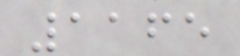1165
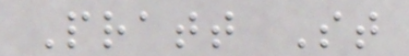Pratt St
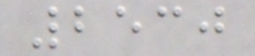2530
